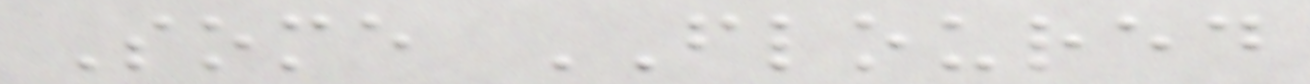Some FLOURED
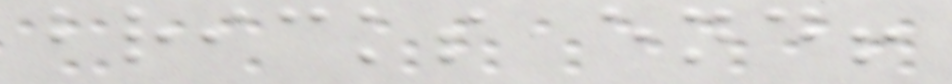bricks end!
